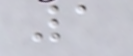1
